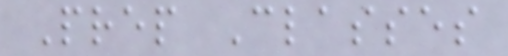Prep Classes
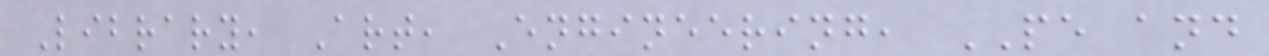Library, Art, Engineering, PE and
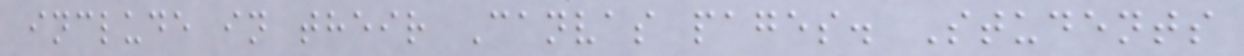include in their Canvas pages. Students
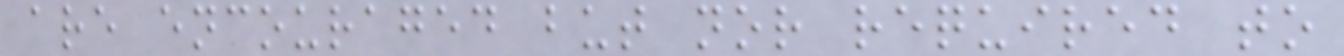are encouraged but nor required to
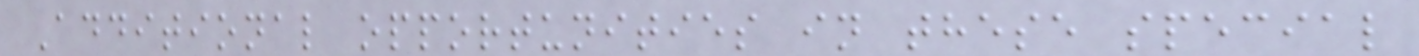Additional opportunities in these special
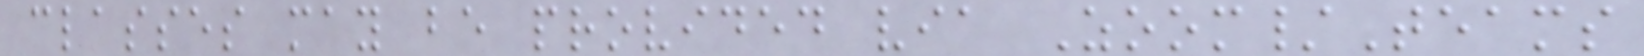classes may be provided via Zoom/Teams
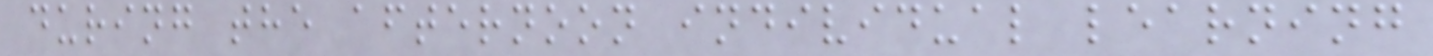during the afternoon individual learning
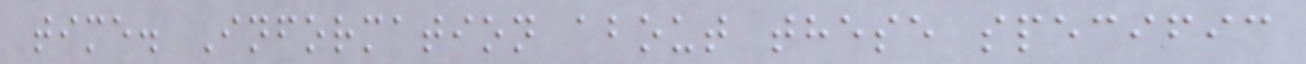time. Information about these specific
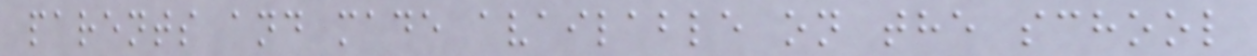parents and made available on the school
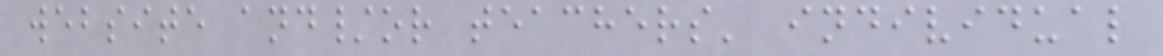website and/or teachers' individual
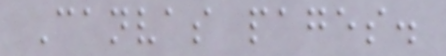Canvas pages.
